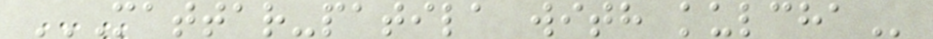MATTAR-PATILA WITH KULCHA
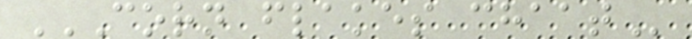CORN FLAKES CHAAT
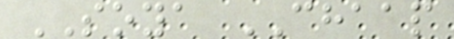SOYA CHAAP
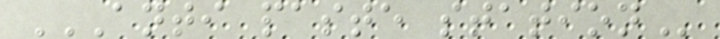ANTI PASTE STATION
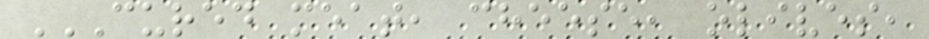CURED MEAT, CHEESE, OLIVES,
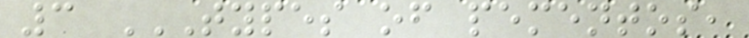3 TYPES OF PEMENTOS,
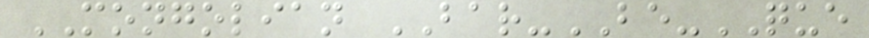MONGOLIAN BAR-BE-QUE
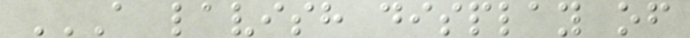A LAVISH DISPLAY OF
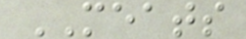MEATS
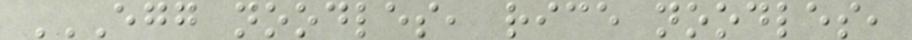EGG NOODLES, RICE NOODLES,
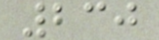230
